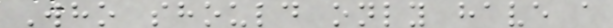Who should only have a
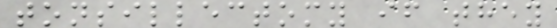tonsillectomy if they
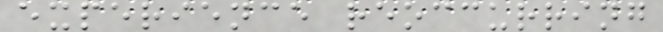experience reoccurring
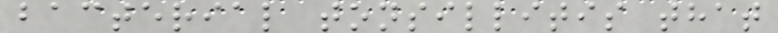bacterial tonsillitis that
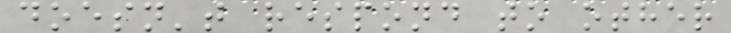doesn't respond to other
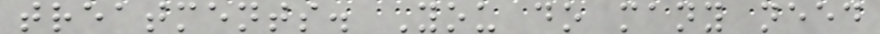treatments. You do many need
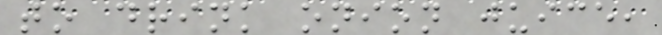to drink onion juice,
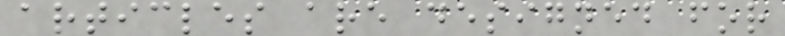articles are designed for
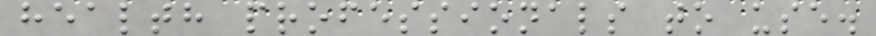health professionals to use.
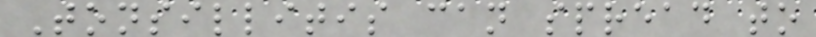Tonsillitis can spread to
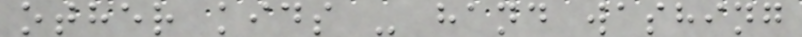other kids - hand washing
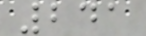241
